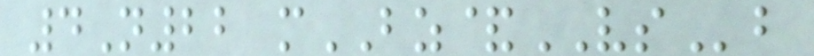4N22 mBZ&VSb
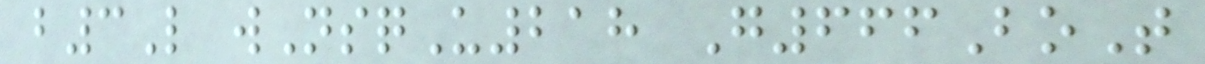b3L wNsqU218 G666BoT
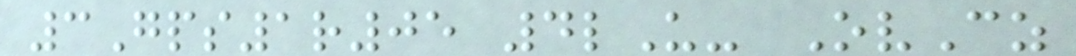3Gps1r05 4lU- OvCz
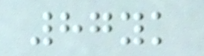87yk
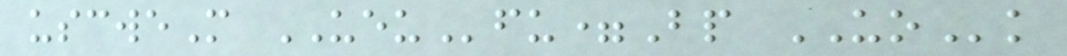uscweM UEUfu=Bp UOk
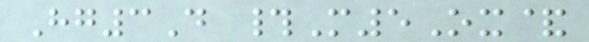Hg3D #M5Ox&
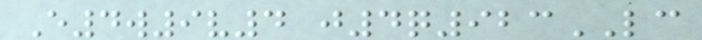E4w9v4 j4q923LC
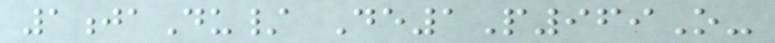1jaDu/ De1P969O-
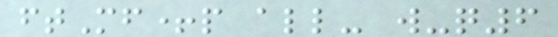ftMf+p all- w-q6
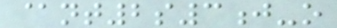@nt2s3j-o
